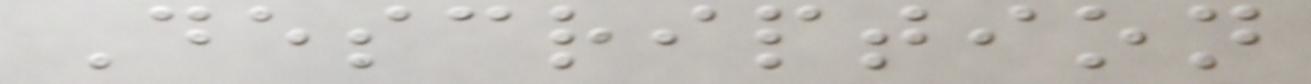Description
